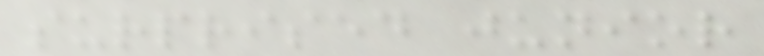surprised junior
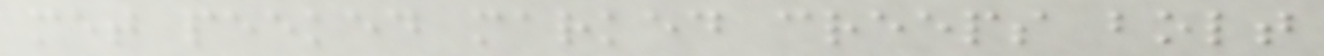met peeked marked creeps bolt
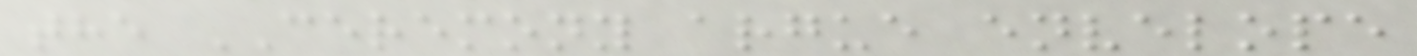the CEREMONY argue envelope
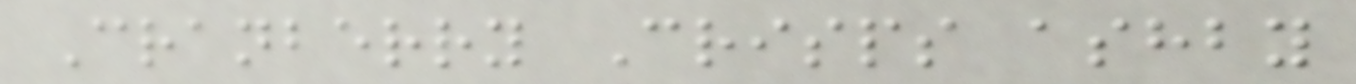Cranberry Crisps ashby
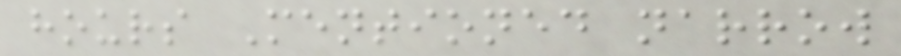hours Mentioned narrow
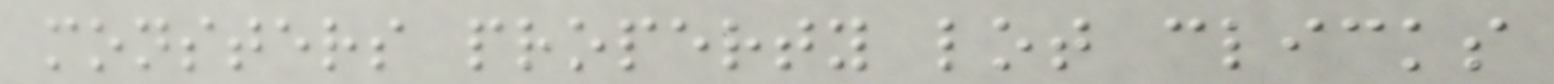monsters property lot clicks
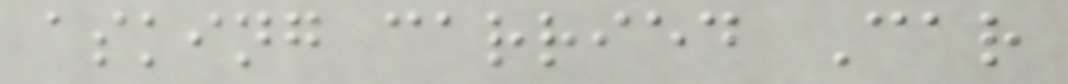asking carried Car
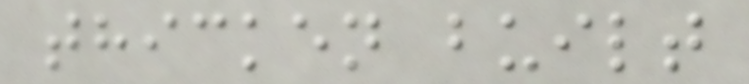thicken built
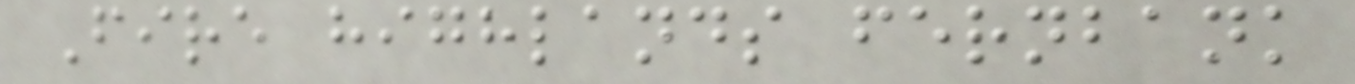Fire highlands fernbank
